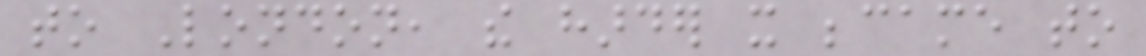to London, the harder it became to
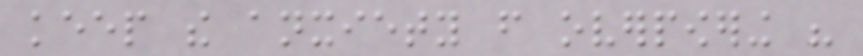keep the anxiety from overpowering his
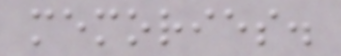memories.
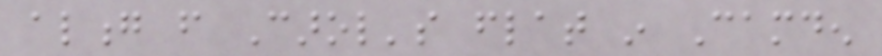along from Carol's flat in Camden
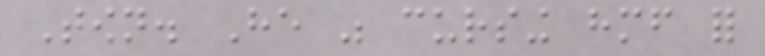Town. He was cursing himself for
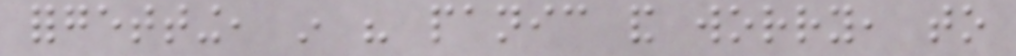forgetting, in his panic and worry, to
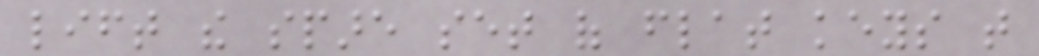lift the spare set of flat keys that
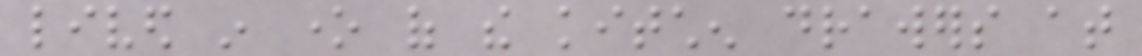lived in one of the kitchen drawers at
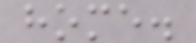home.
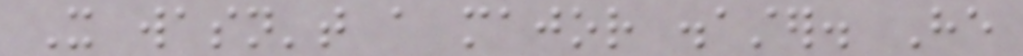It wasn't a major disaster. He
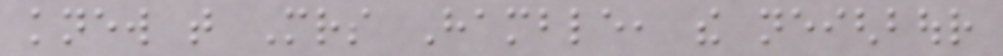knew that Mrs Hamble, the neighbour
